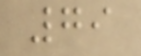79
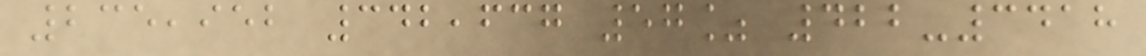235,952 342,637 57% 422-3418
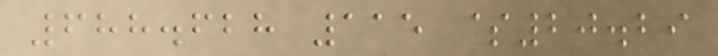688.628 115 $20.29
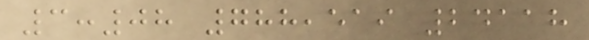3:08 788,519 24118
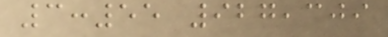3:55 927,309
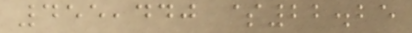455,440 $22.25
